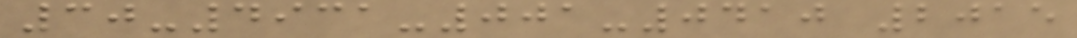30-4931-001-0410 2015
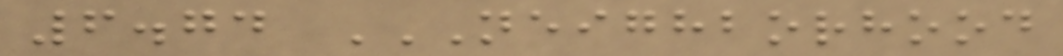6.74 NEIGHBORHOOD
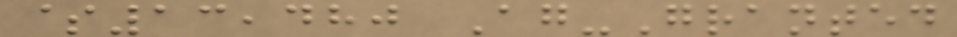$13,480 Ag-Granted
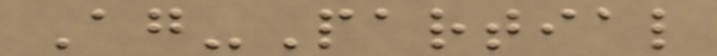Ag-Partial
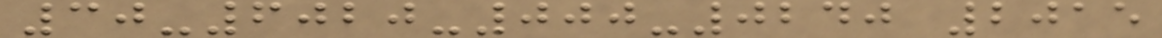30-6020-000-0240 2015
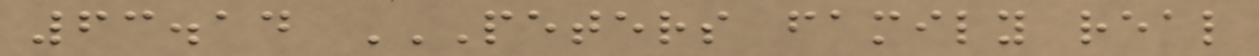63.14 PETERS FAMILY REAL
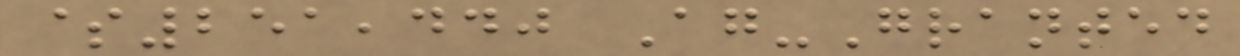$251,440 Ag-Granted
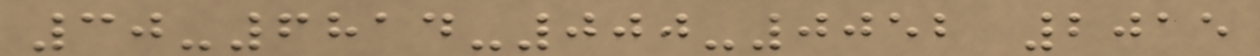30-6814-000-0052 2015
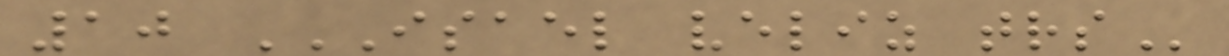10 ISAEL VELIZ TRS
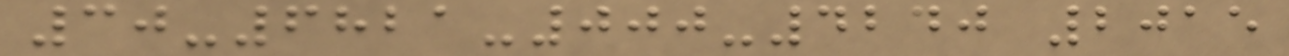30-6821-000-4240 2015
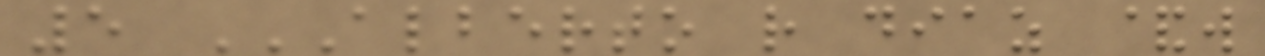5 ALBERTO R DIAZ &W
